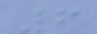6
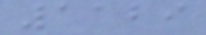1129
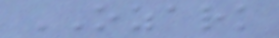OZARK
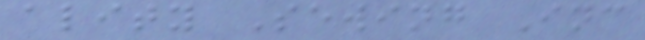ality Sewing Inc
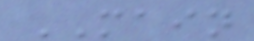MAIN
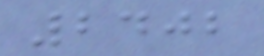2402
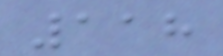118
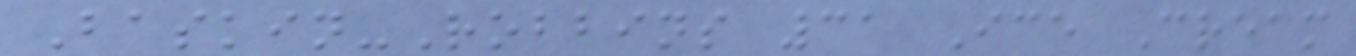Baskin-Robbins 31 Ice Cream
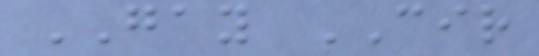GAY CIR
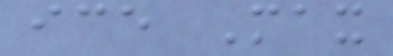ice Max
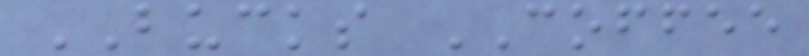BUCKS COFFEE
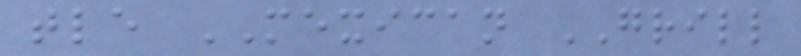tle MEXICAN GRILL
